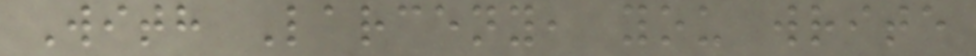With Larceny, you write
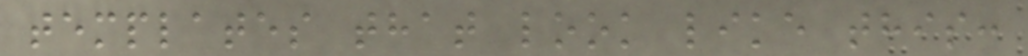templates that look like this:
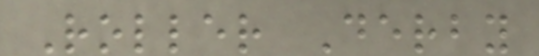Roller Derby
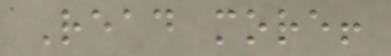Read more!
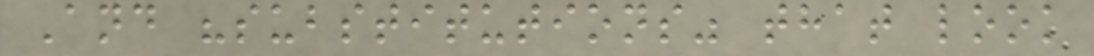And "substitutions" that look
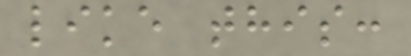like this:
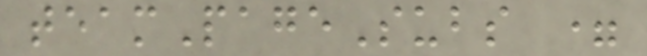teamPageSubs =
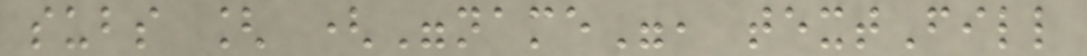subs [ ("name", textFill
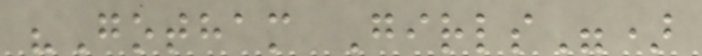"Gotham Girls")
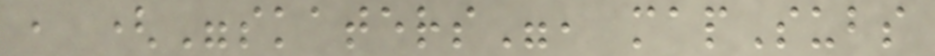, ("skaters", mapSubs
